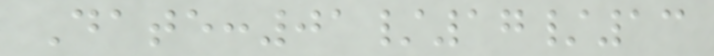Date:01/17/13
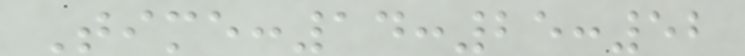Time:14:25:52
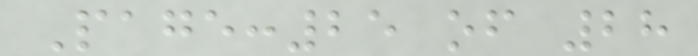Page:25 of 28
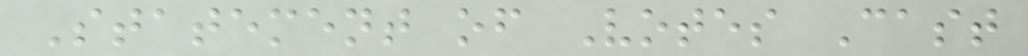Statement of Votes Cast
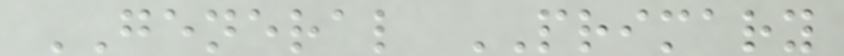GENERAL PRIMARY
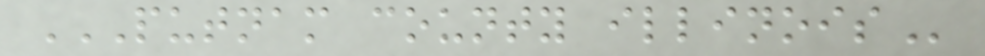PUTNAM COUNTY ILLINOIS
